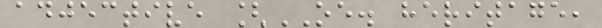adjective [OE. heritage,
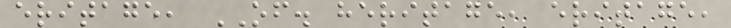eritage, OF. heritage, eritage,
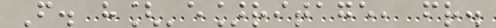F. h['e]ritage, fr.
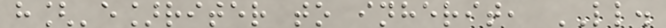h['e]riter to inherit, LL.
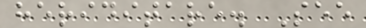heriditare. See
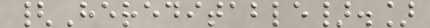{Hereditable}.]
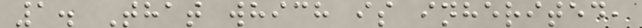1. That which is inherited,
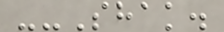--Shak.
